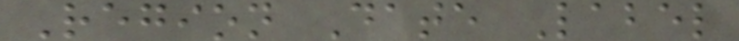Region Date Label
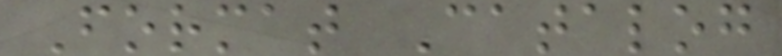Format Catalog
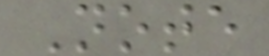Note
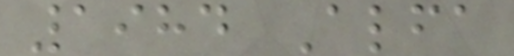1984 Alfa
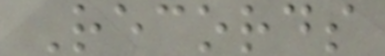Records
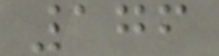176
